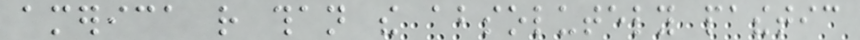america rather than the absolutely pathetic
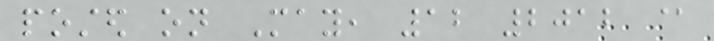posted on May, 12 2012 @
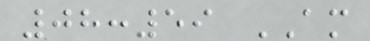08:59 AM
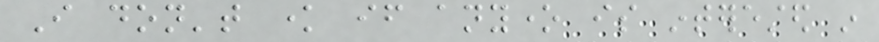I don't know if anyone is interested in
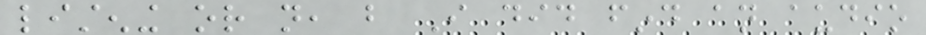listening or not, but I did find an audio
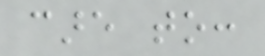care to:
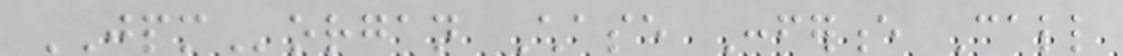JPMorgan Chase Conference Call
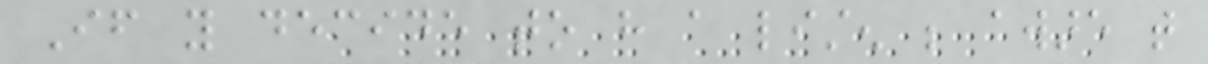If you decide to have a listen be aware that
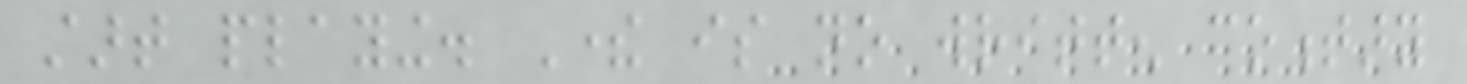start playing. There is no written comentary
